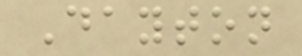Dayton
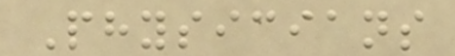Physicians
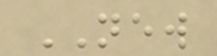NEW
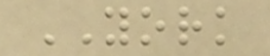YORK
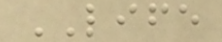LIFE
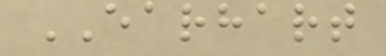EARHART
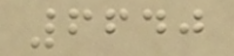6640
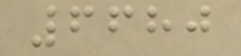6680
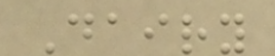Dairy
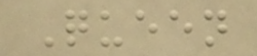Queen
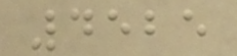4525
